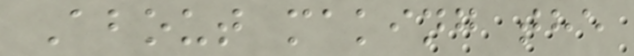About making the
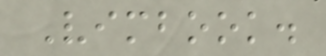Vimbook.
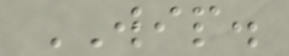WIP.
